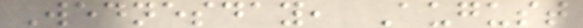Wednesday, August
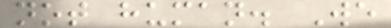not human. We
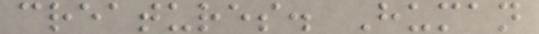creatures. Human
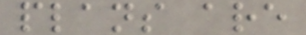plans are
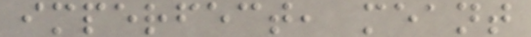imperfect, meant
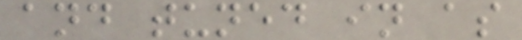and tuned in as
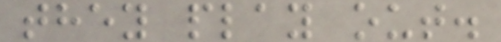they play out.
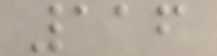116
